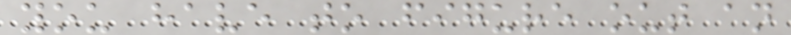you have to figure out an
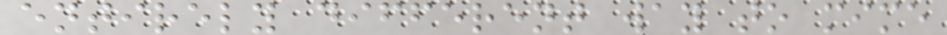entirely different way to mime
